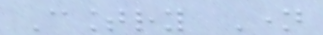Country Name
